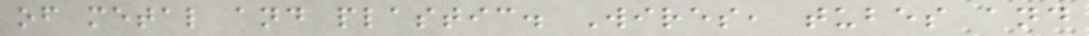of metal and plastic. Wires, tubes and
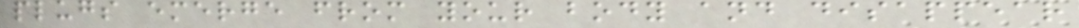plugs emerge from your body and disappear
